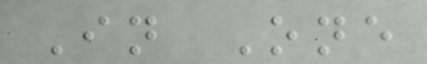In One
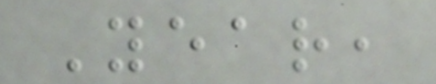Year,
